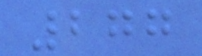277
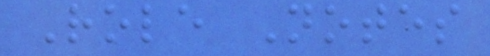Role Notes
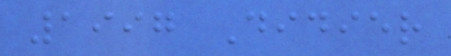1997 Didier
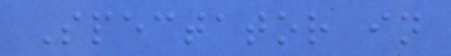Spectator in
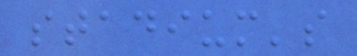stadium's
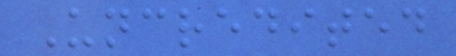Uncredited
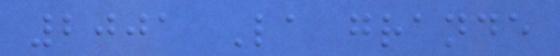2001 La grande
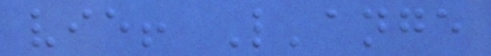vie! L'ange
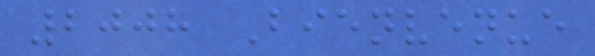2008 Bienvenue
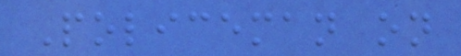Policeman on
